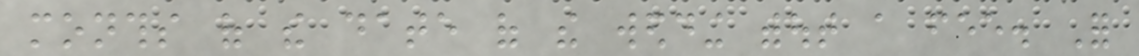months of the date of the wedding without a fee. For
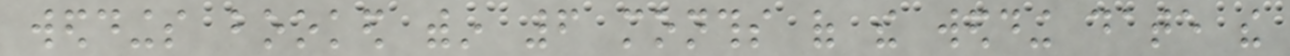weddings booked within 6 months of the wedding date the
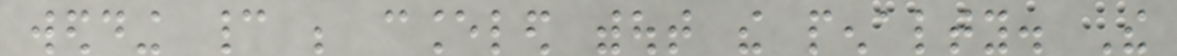wedding cannot be canceled without the penalty. The
